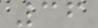36
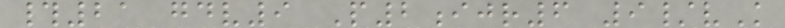#21 gdv9 P2ijr6 9/vK
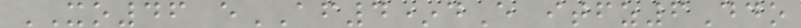XO46 eAF4*dE itfz6Ddo
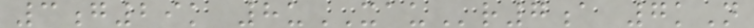3g29k 8uXAUr7a 7kN
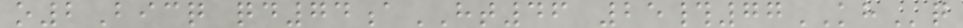o2Bicq qd74aHT46 25#77KHq
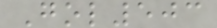Gol503
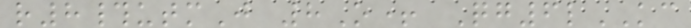r8#utmJ 8O+ Qg6lKC
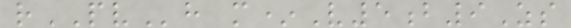rPVh m*V5b9Zs
